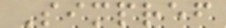Simpref
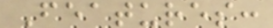Features:
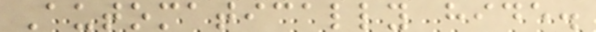Automatically hide.
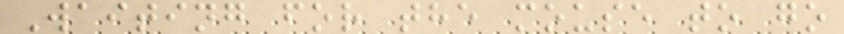Waiting for the mouse to go
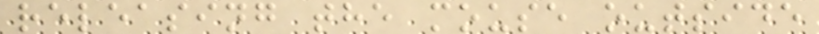releasing the mouse outside
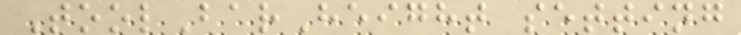ToolBarHeight setting
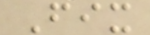Fix
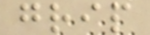grip
